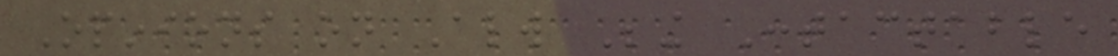Opinions on Always Being Contactable
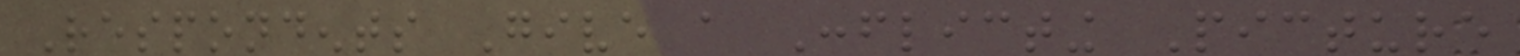Respondents Give a Conflicting Picture
